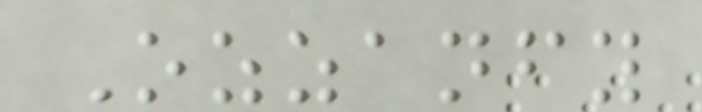Ozzanfy
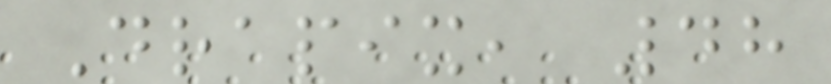Drapix, 48
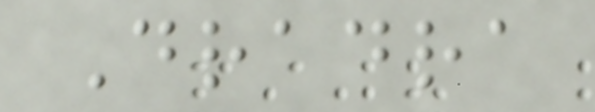Dradra
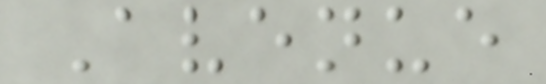Avenue
